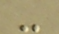-
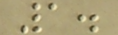1.
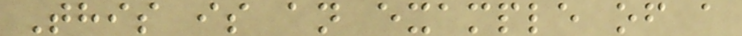This is an example of a
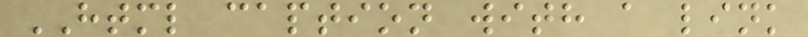HTML caption with a link
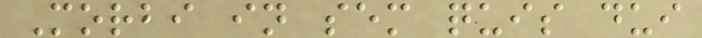Morbi in sem quis dui
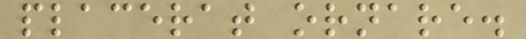placerat ornare.
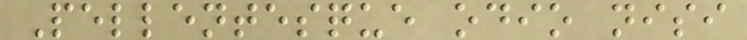Pellentesque odio nisi
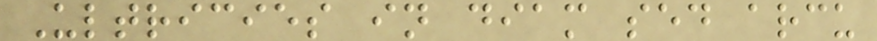Ultricies in diam sed arcu
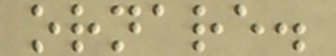ornare.
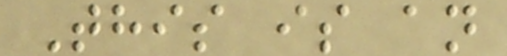This is an
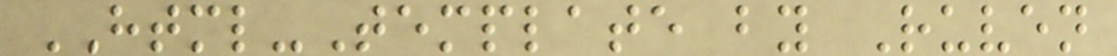HTML-Template by Ruven
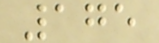175
